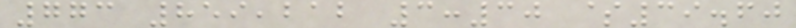773 859,212 3:30 $39.60
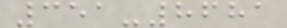351-8681
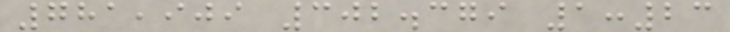781,909 302.379 1:23
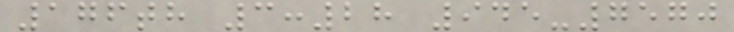176th 3:28 945-7570
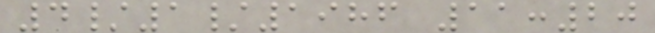4/1/1986 11:20
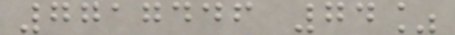7717446 74%
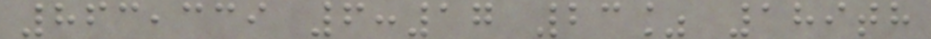863,339 6:17 23% 189th
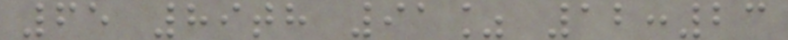65 89th 91% 12:23
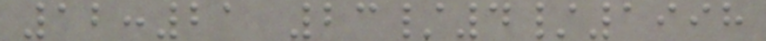12:21 23/4/1998
